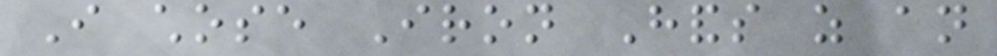I chose Iron Hands as an
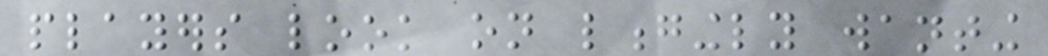players look on longingly wanting
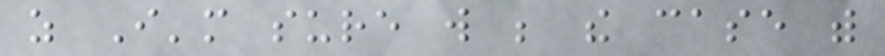as I'm sure will be the case with
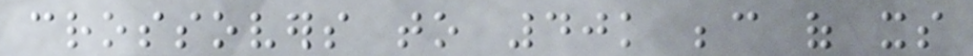crossovers to 40k because of its
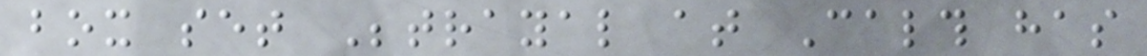box set Betrayal at Calth has
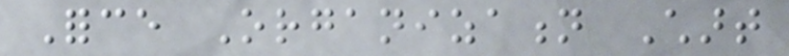Force Organization Chart
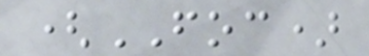(FOC)
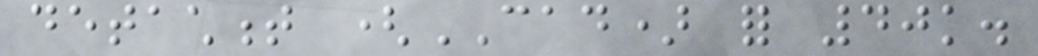detachment (CAD) for 40k.
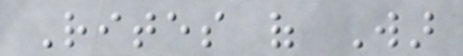Rites of War
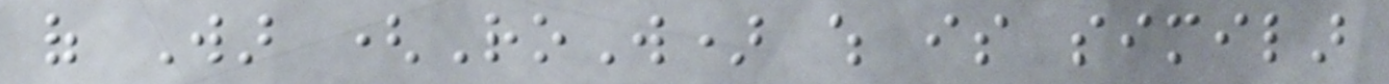of War (RoW) which is similar
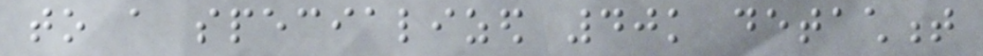to a specialized 40k detachment
